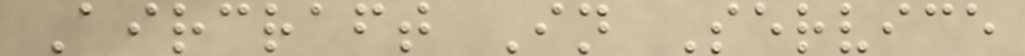Aircraft In Service
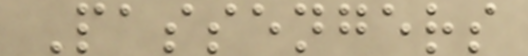Passengers
